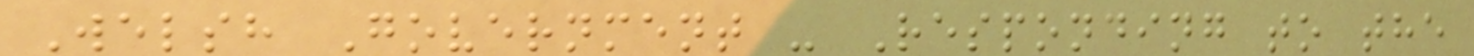Welsh Government - Responding to the
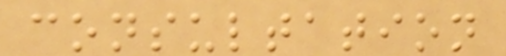consultation
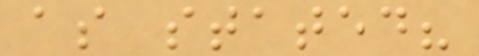as stated?
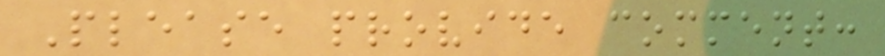Please provide comment:
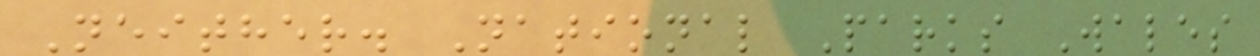Neither. National Parks Wales
